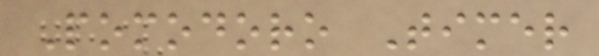Pomodoro Timer
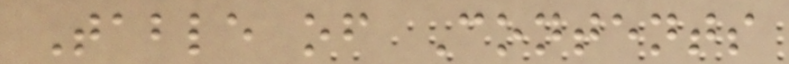Table of Contents
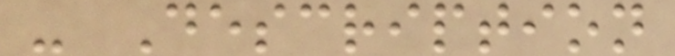- Description
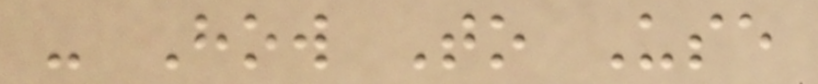- How To Use
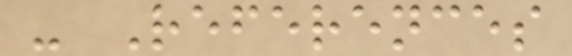- References
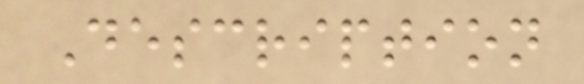Description
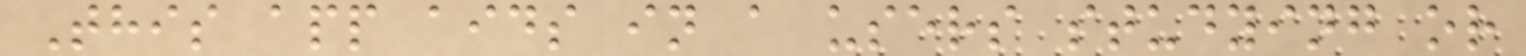This app aids in a users studying or
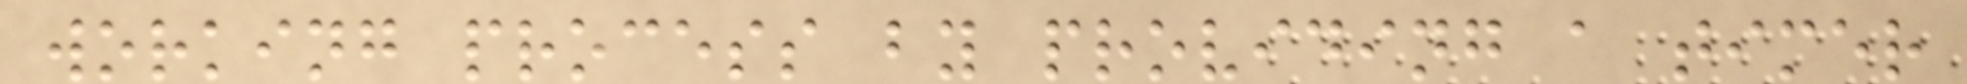working process by providing a timer
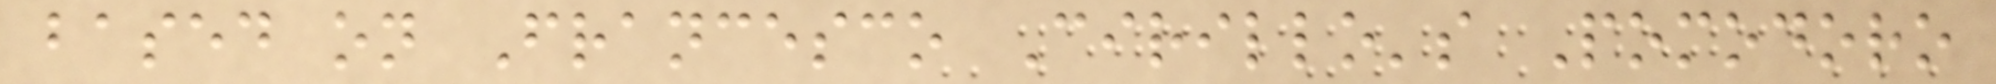based on Francesco Cirillo's Pomodoro
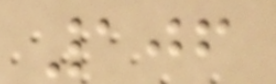106
